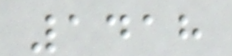1418
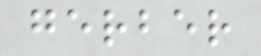gerber
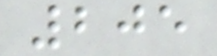205
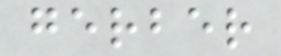gerber
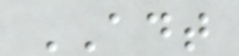ADT
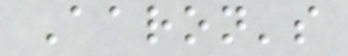Aaron's
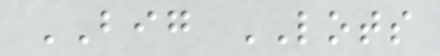BIG LOTS
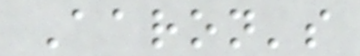Aaron's
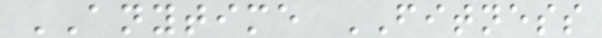ANYTIME FITNESS
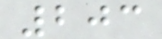203
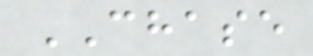CHASE
